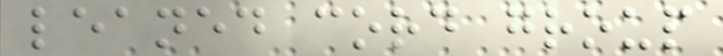leaned cord group
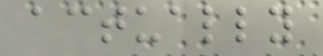actually
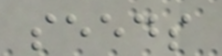seeds
